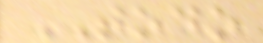TODO
